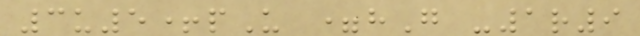3u5+pU =hG -1r9
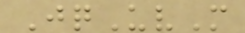JqUvM
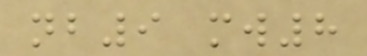nb9 mw8
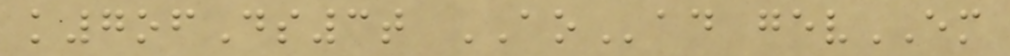k7ofDs3t AOad gevEM
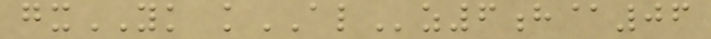gxYK kALz6h@06
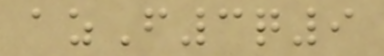azF3q9
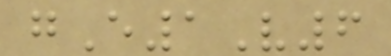gE1V6
